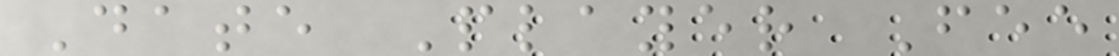Date Player Fee
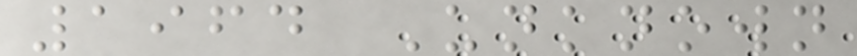1964 Unknown
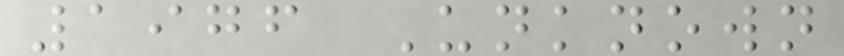1976 Unknown
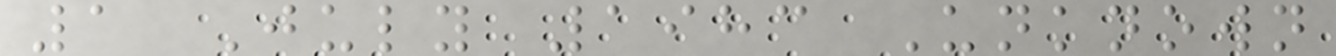1 July 1983 Unknown
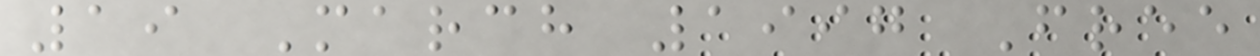19 March 1997 Free
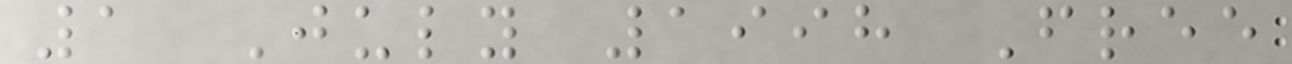1 July 1998 Free
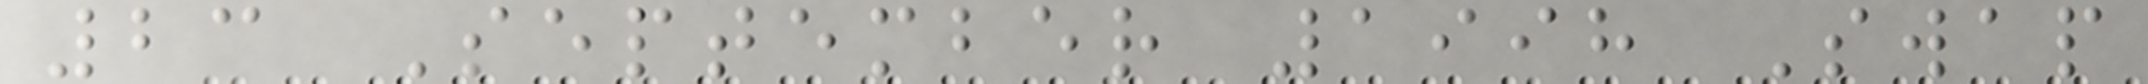23 September 1998 Swap
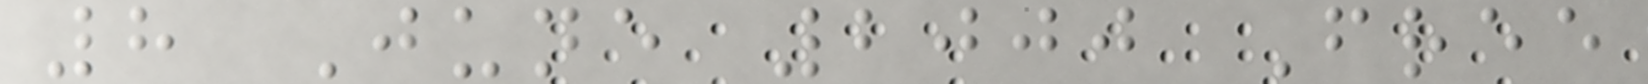8 June 2000 Free
